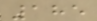185
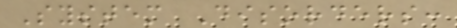System Disorders:
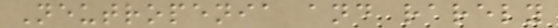Neutropenia and rarely
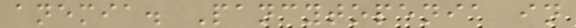anemia. Pancytopenia in
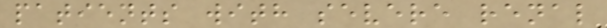patients with severe renal
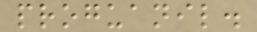proguanil.
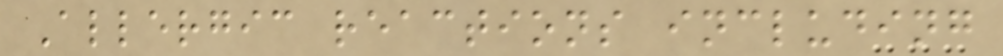Allergic reactions including
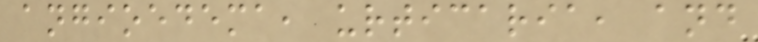angioedema, urticaria, and
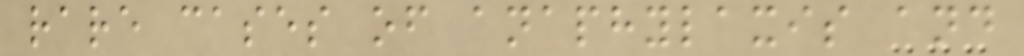rare cases of anaphylaxis and
